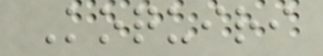Koquiri
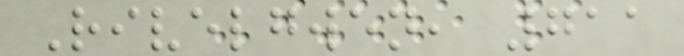Rivelgwen, 711
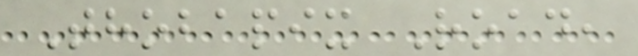Thobapix Road,
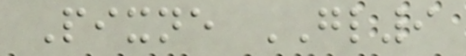Pixne GL9
